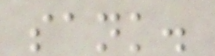sank.
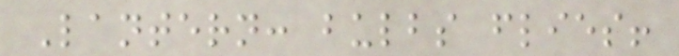Lantern: bulbs flies!
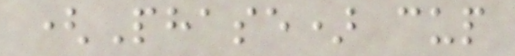(Phase) cup
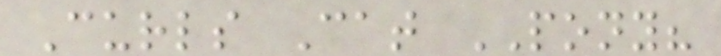Curls Cat PONY?
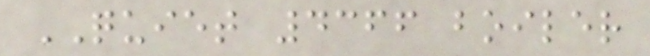QUIET 4366 boiler
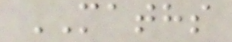MATHS
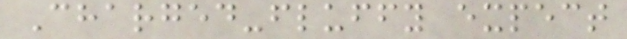Charged-fluffy expect
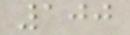100
